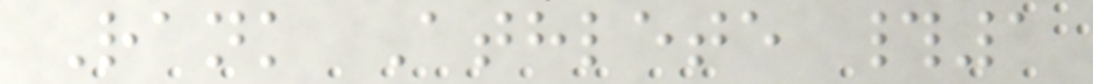Rank Athlete #1
